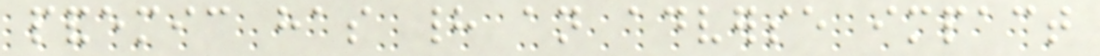pandemic has had an adverse impact
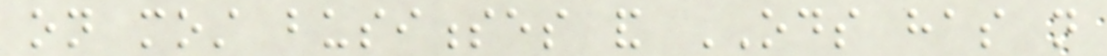on most businesses and ODS has not
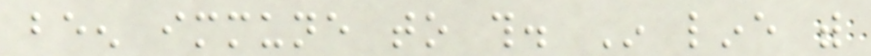been immune to this. In line with
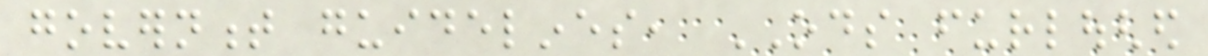government guidelines, ODS furloughed
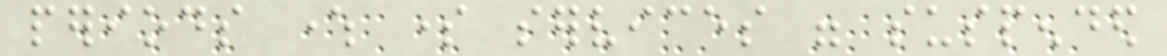periods where some services were suspended
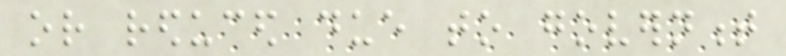or reduced due to government
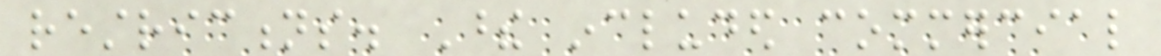restrictions. These included commercial
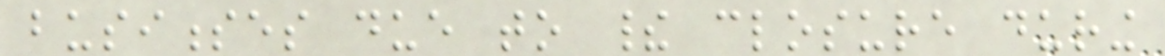businesses due to their closure during
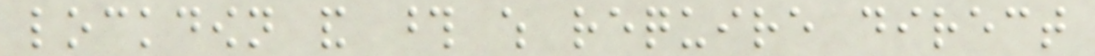lockdown and those which require direct
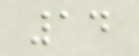14
